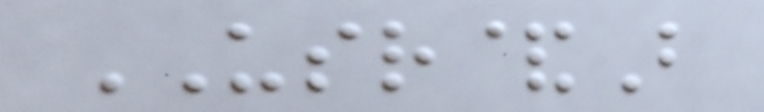USR&B
